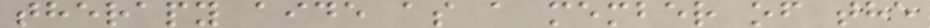therapy aide as a member of the
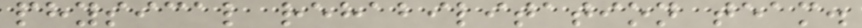physical rehabilitation team.
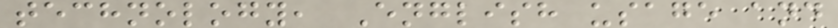technology, English usage and
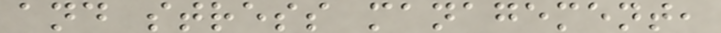and stress management,
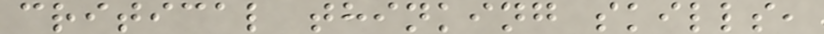critical thinking skills,
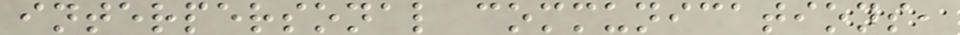interpersonal communications,
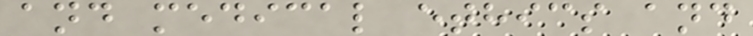and medical ethics and
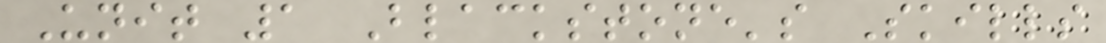Unit 1 Blackstone's Skills
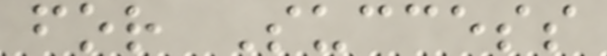for Success
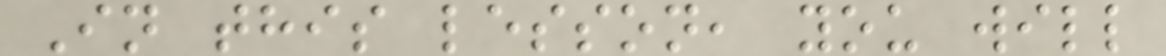In this lesson, you will
